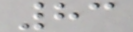83
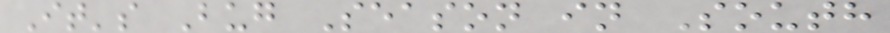It's Bug Season in South
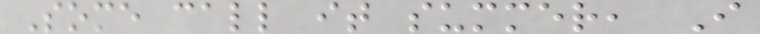Some call it summer, I
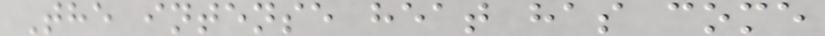The intense heat has come
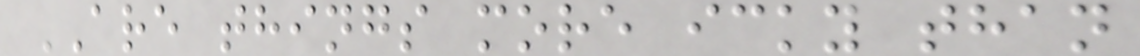ARE things more icky than
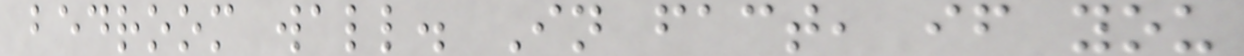bedroom wall. In fact, if you
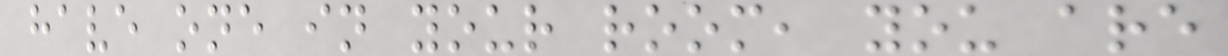have one in your room, you are
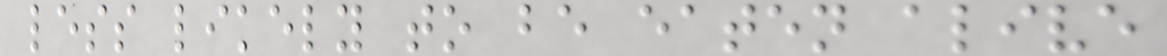less likely to be eaten alive
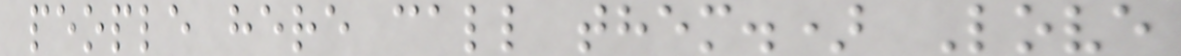people here call them.) Love
